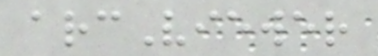arcViewer
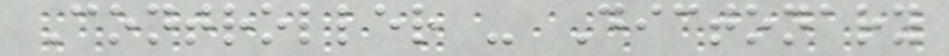Controller - Dictonary
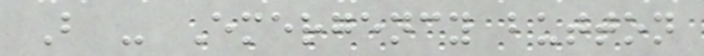B - Emergency button
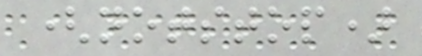(notstop)
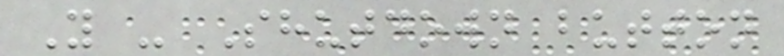Y - Shutdown button
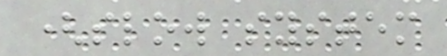(slow system
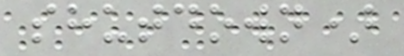shutdown)
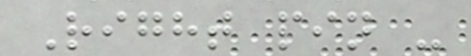Right pin -
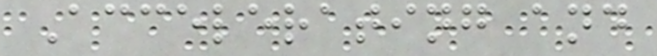Accelerating and
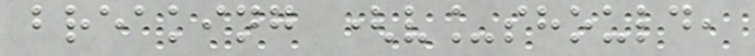breaking (v_should,
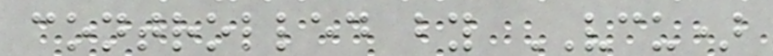controlled by VCU)
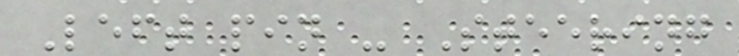Left pin - Steering
